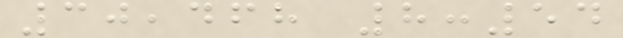30,468 8:54
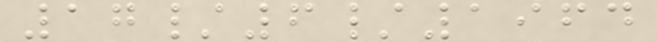17/6/1964
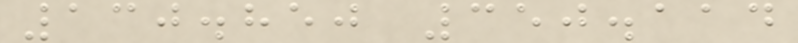130.850 350.114
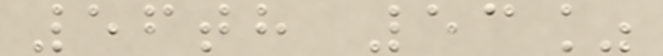56th 53%
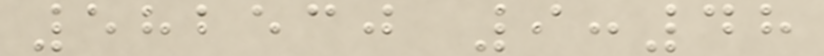582530 9:48
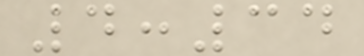4:34
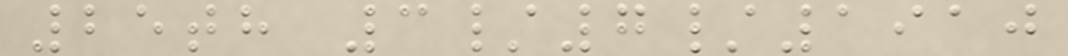25th 3/7/1910
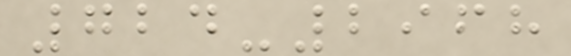724-2968
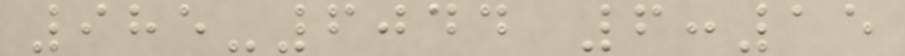985-6044 6:15
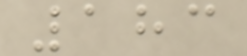183
